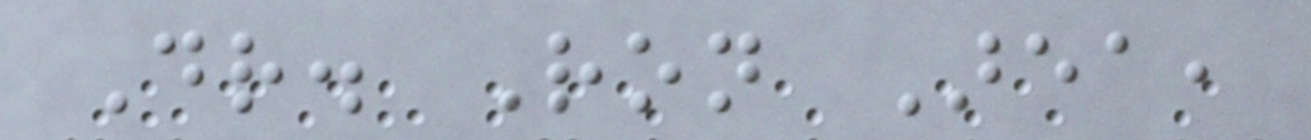Dr. Ron Area,
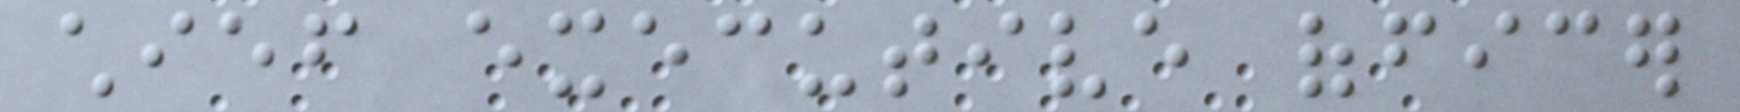chief executive officer
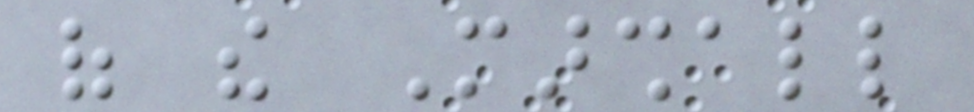of the Marshall
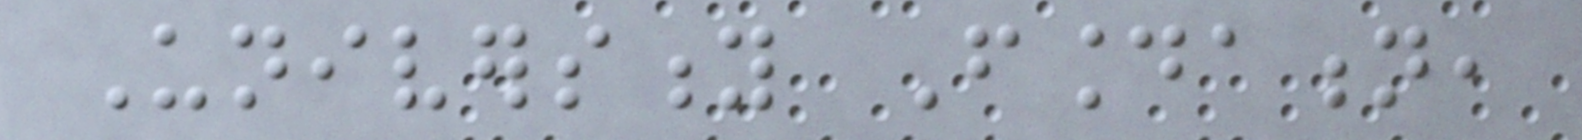University Foundation,
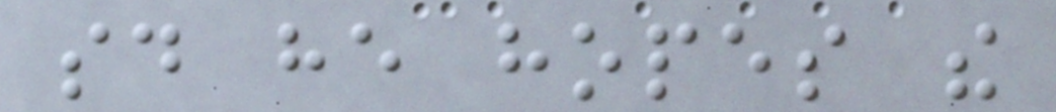said he hopes the
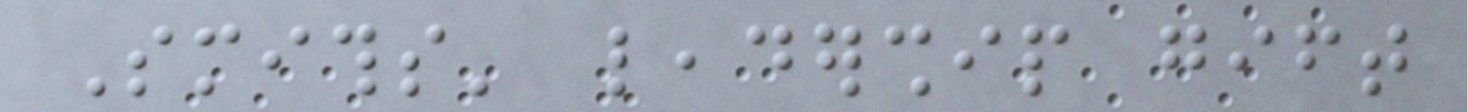Smiths' leadership gift
